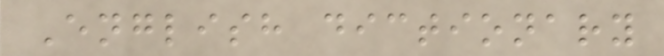English dictionary
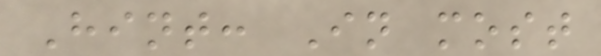Hint: In most
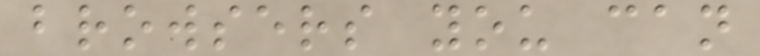browsers you can
